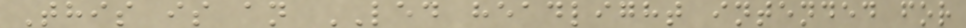This is an LED headlight intended for
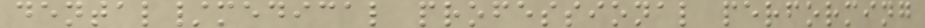dental/medical professional performing
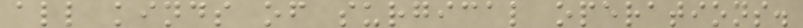all kinds of surgical operations.
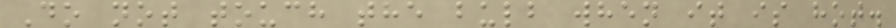Do not touch the bulb when it is hot.
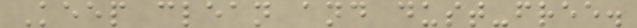Keep clean and dust-free.
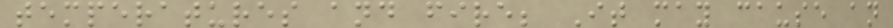temperatures and fire; It may cause an
